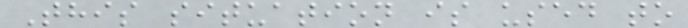This situation is used to
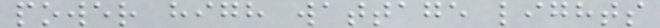power high wattage lights
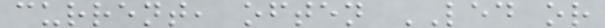current, often LED or
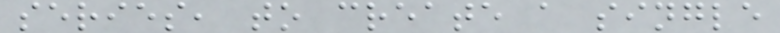series, to create a single
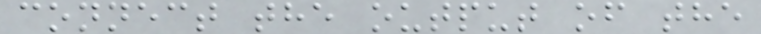connect the output of the
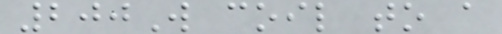200W coil to a
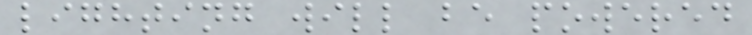lighting will be powered
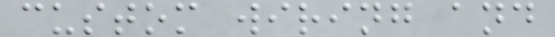custom wiring and
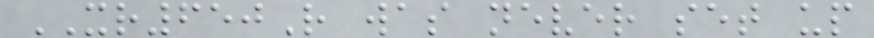XR650R was never set up
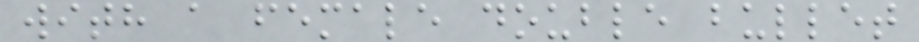with a female double bullet
